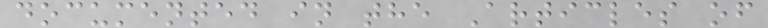documented in the Articles of
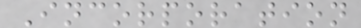Incorporation
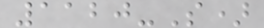1120-S)
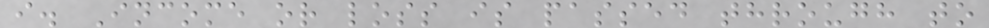i. Income or loss is passed through to
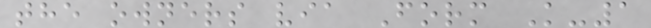the owners via Form K-1
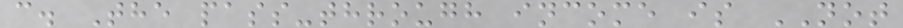c. The pass-through income is NOT
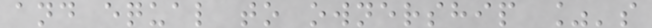and equal to ownership %'s
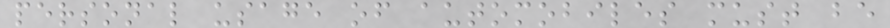personal usage of automobiles must be
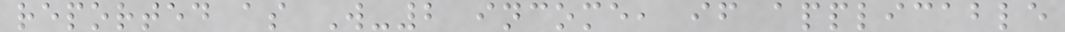reported as W-2 income, if applicable
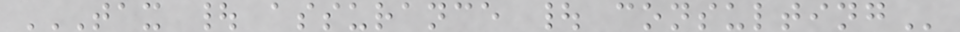TAX | ASSURANCE | CONSULTING
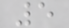5
